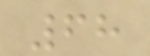68
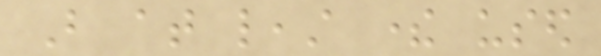But at least there used
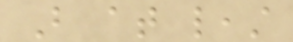But at least
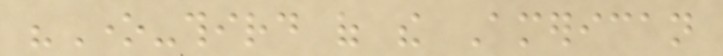"One-third of the American
